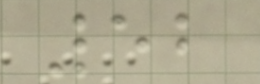52
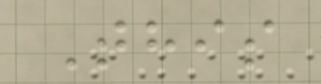This
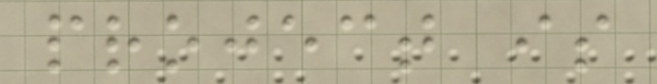project is
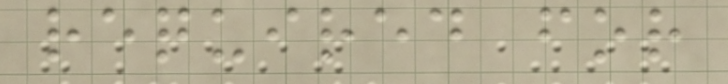required for
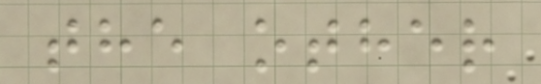the other
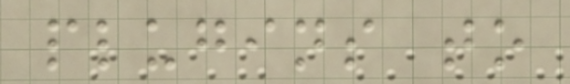plugins to
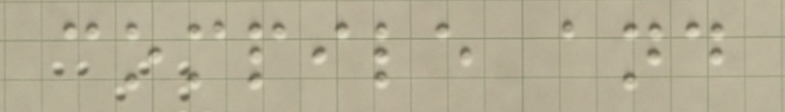compile and
